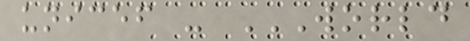unicef - WORLD
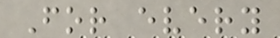For every
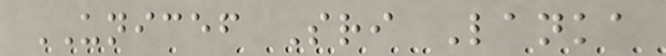UNICEF Sri Lanka
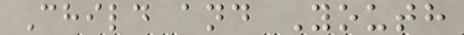Child and Youth
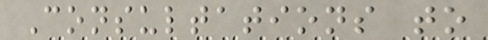Consultations to
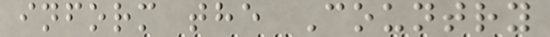inform the Country
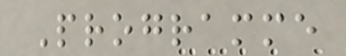Programme
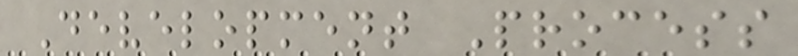Development Process
